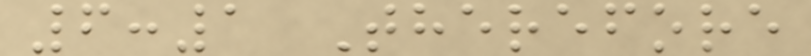6:1 Therefore
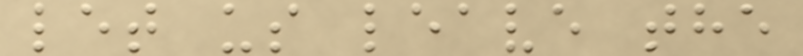let us leave the
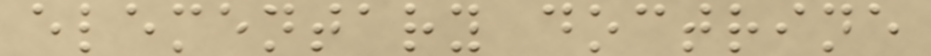elementary doctrine
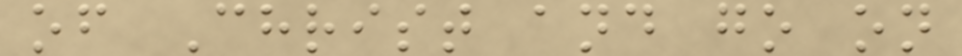of Christ and go on
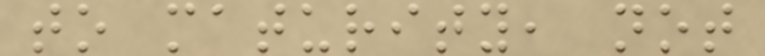to maturity, not
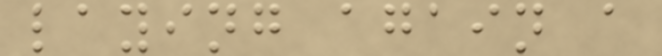laying again a
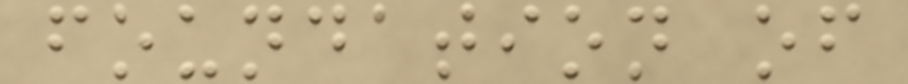foundation of
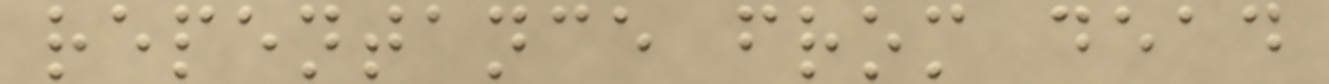repentance from dead
